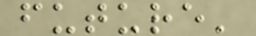future'
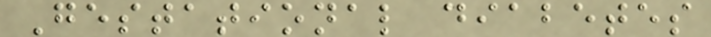Gestational diabetes
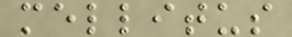mellitus
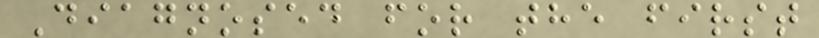Diagnosed for the first
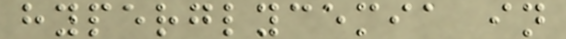hyperglycemia in
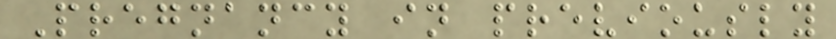Pregnancy in previously
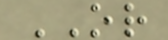OR
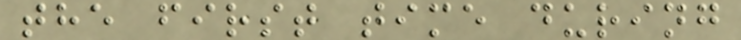the first time during
